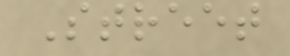Street
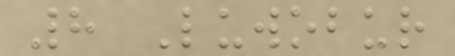8 Luwobur
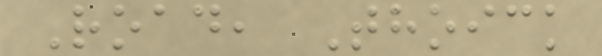Road, Thoick
